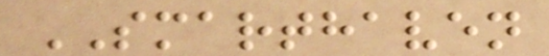SMARTHAVEN
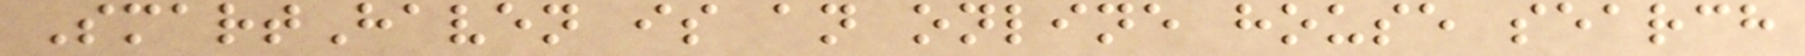SmartHaven is an online house search
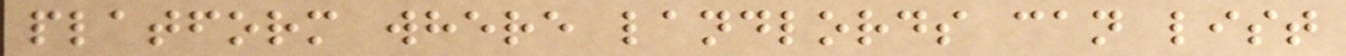platform where landlords can list
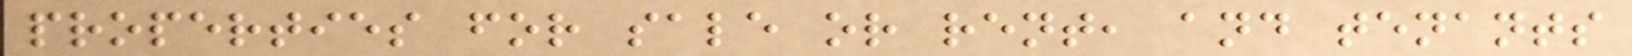properties for sale or rent, and tenants
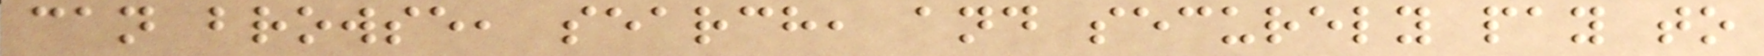can browse, search, and securely pay to
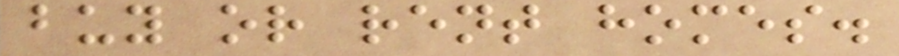buy or rent homes.
